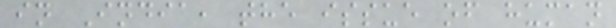in India, the issue of human
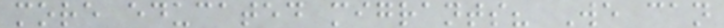more educated migrants? We can
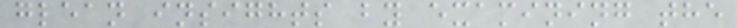glean insights by examining the
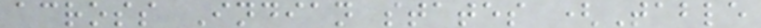across Indian states (Table
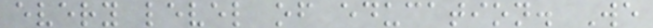every level of education. We
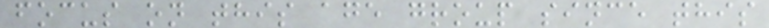focus on this age group since this
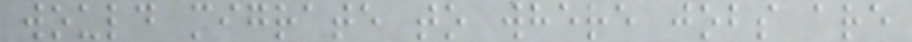would migrate to where jobs are
